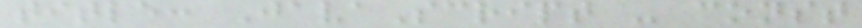title: JavaScript - const
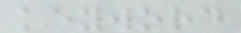keyword
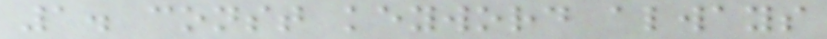1. const keyword always
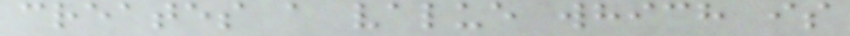creates a value which is
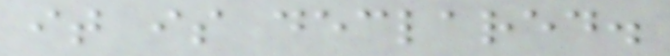it is declared.
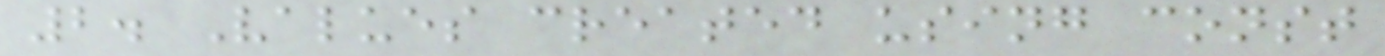2. Values created using const
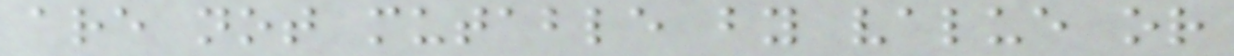are not mutable by value or
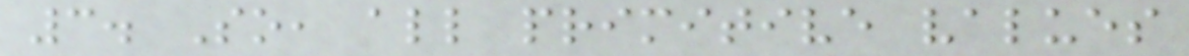3. So, all primitive values
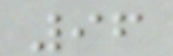96
